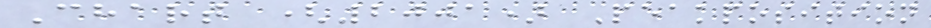Chart (2001) Peakposition
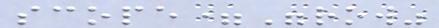scope="row"
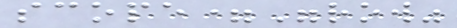scope="row"
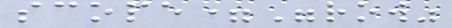scope="row"
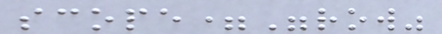scope="row"
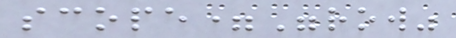scope="row"
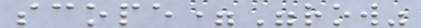scope="row"
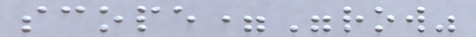scope="row"
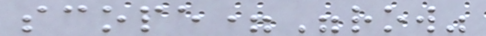scope="row"
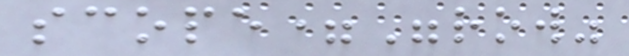scope="row"
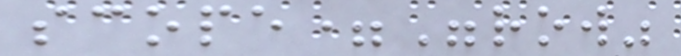scope="row"
